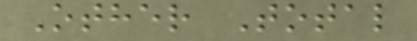Other Total
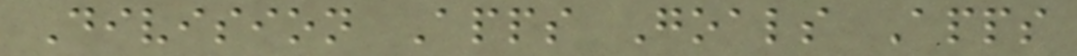Division Apps Goals Apps
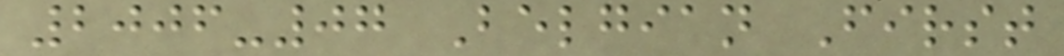2006-07 Belgian First
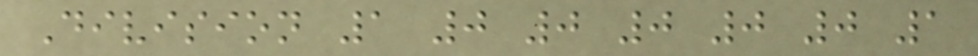Division 1 0 0 0 0 0 1
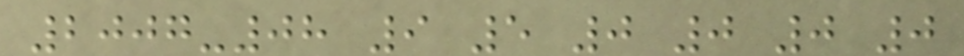2007-08 9 5 0 0 0 0
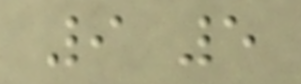9 5
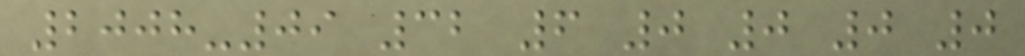2008-09 32 6 0 0 0 0
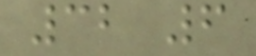32 6
